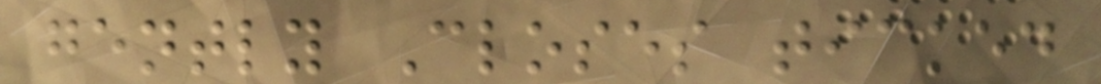gently Closes ticked
